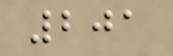201
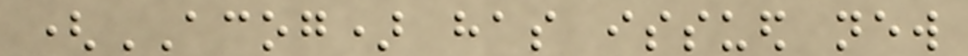(ACOG) has issued new
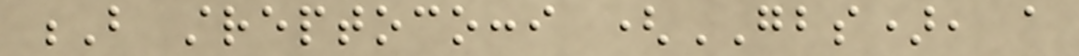B streptococci (GBS), a
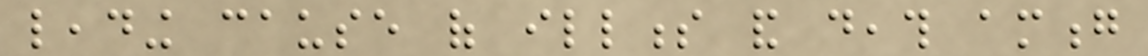leading cause of illness and death among
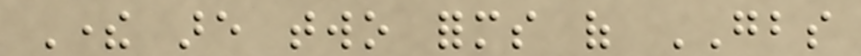There are two forms of GBS
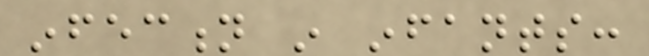infection in infants:
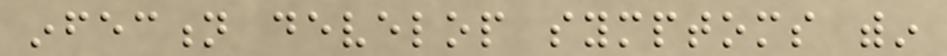infection develop symptoms within
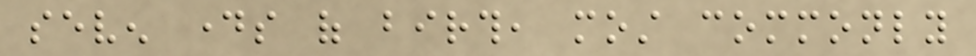seven days of birth, most commonly
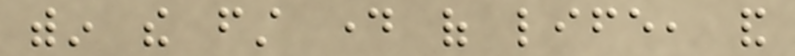within the first day of life, and
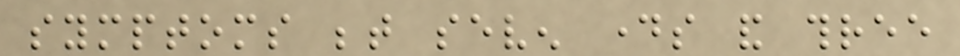symptoms between seven days and three
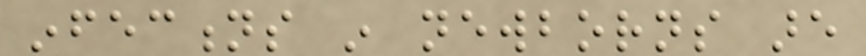infections in newborns are
